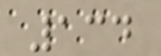134
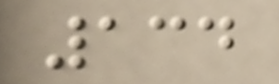134
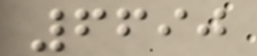6690
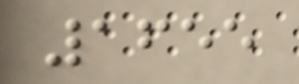1655
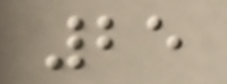25
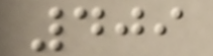409
